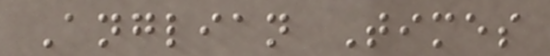Anglian Times
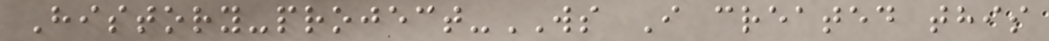History-project-WS I created this
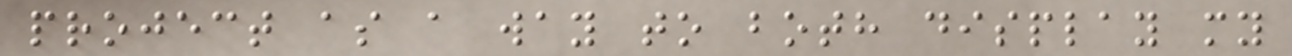project as a way to both display my
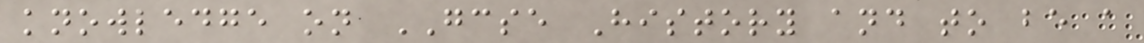knowledge on GCSE History and to be a
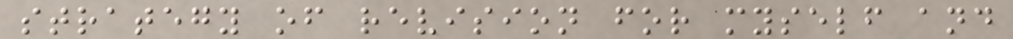strategy of revision for myself and
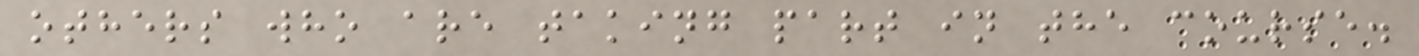others who are taking part in the course.
